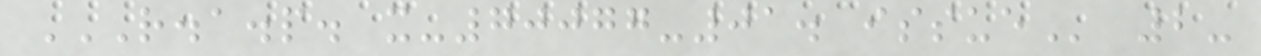R.A.P. X-70077-01. ISSUE 2-
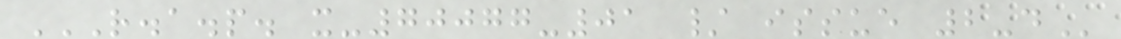R.A.P. X-70077-01 / ISSUE 2-D
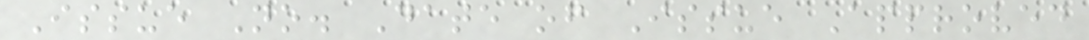Issue No. Date of Issue Approved
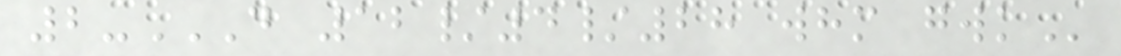2-D 12/4/28 WHM GWK
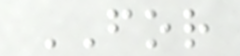FOR
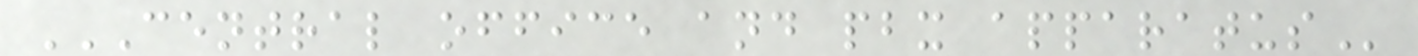CENTRAL OFFICE AND PBX APPARATUS
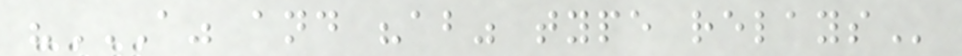"A" AND "AB" TYPE RELAYS
